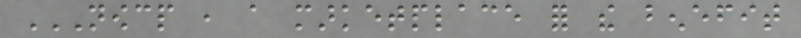NOWCP , A MARKETPLACE FOR THE BENEFIT
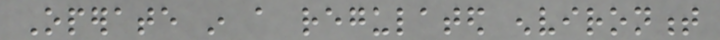Operate in a regulated environment
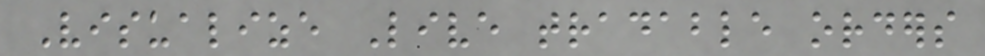Visualize Live tradable orders
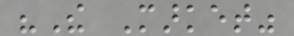"The Market"
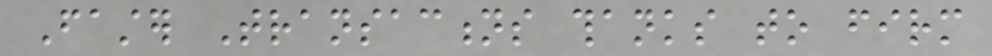Faster Transactions thanks to firm
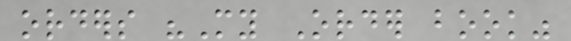orders "My Order book"
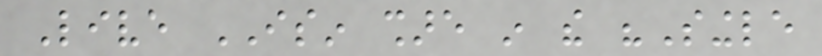Live ISIN share in the "Single
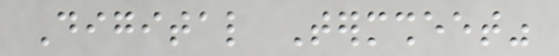Digital Termsheet"
